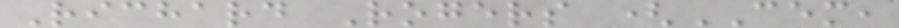Richard Rogers (CEM,
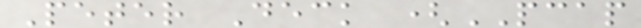Peter Deck (PCAP
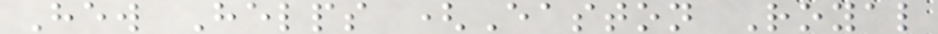Hew Helps (Easton Royal
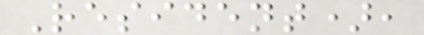Resident),
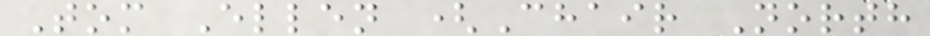Tom Ellen (Chair North
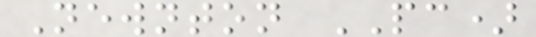Newnton PC)
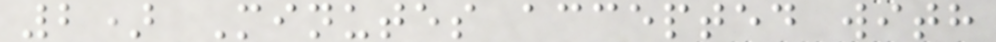2) Minutes accepted with
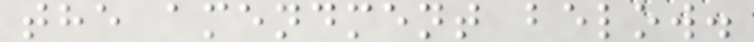the amendment below.
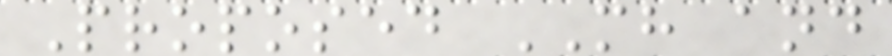Proposed MH and
